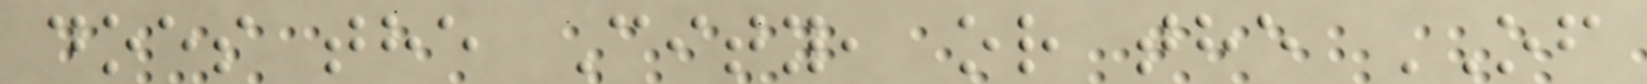does the City, or the OF
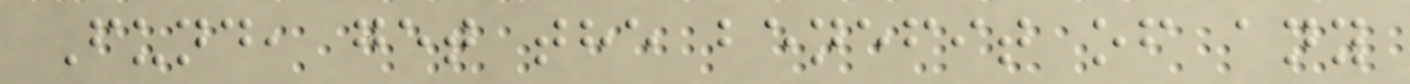Fund, get the benefit of any
